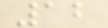12
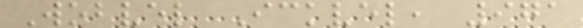Wobvel Ickvel, 971
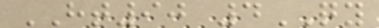HT90 4QY
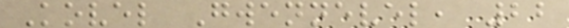Kovel Gwennevel, 22
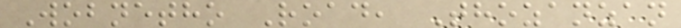Wobnetho Road, Thozanzan
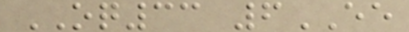OQ33 6EE
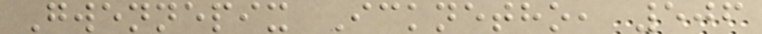Gwennepix Icknetho, 506
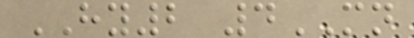HY2 4MN
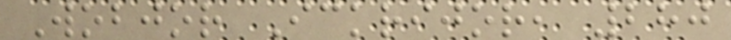Wobjor Ickrijor, 280
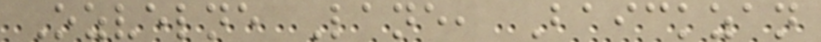Ozvelne Lane, Baickzan
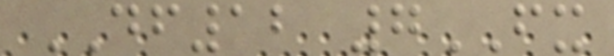DF12 7FX
